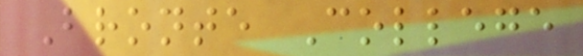Bronte College
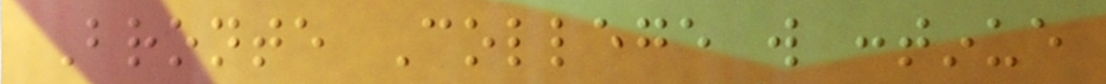Bronte College will continue
